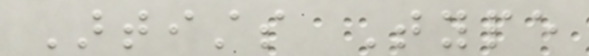Artists Type
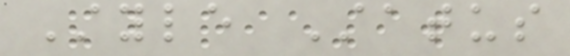Style Status
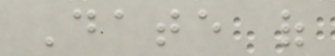Date of
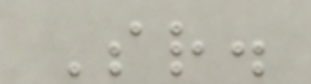Sr.
